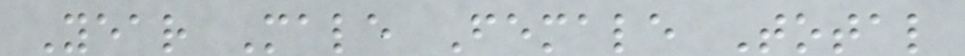Year Male Female Total
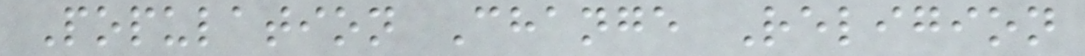Population Change Religion
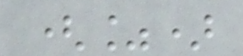(%)
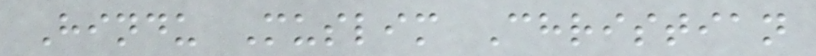Hindu Muslim Christian
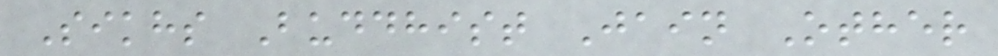Sikhs Buddhist Jain Other
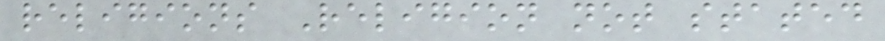religions Religion not stated
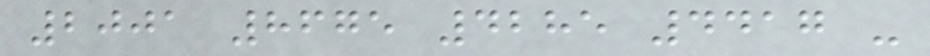2001 8675 4285 4417 -
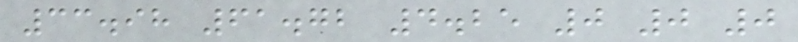33.98 61.72 4.25 0 0 0
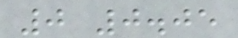0 0.05
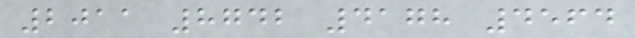2011 8742 4178 4564
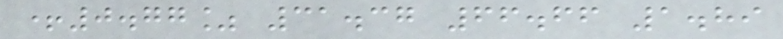+0.77% 31.37 66.66 1.89
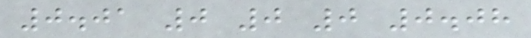0.01 0 0 0 0.08
